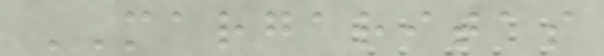MARGARITAS
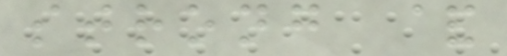strong &
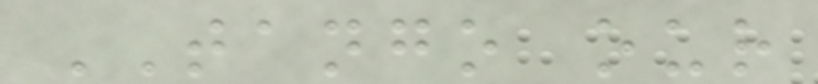TANGO our
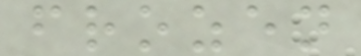frozen
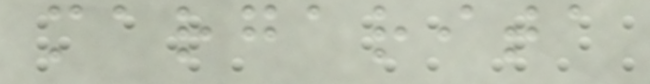margarita
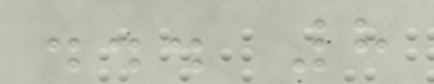... 8
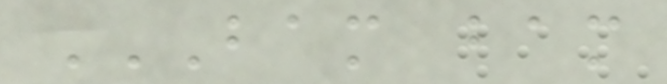BAM BAM
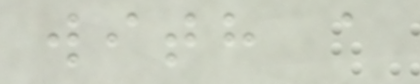with a
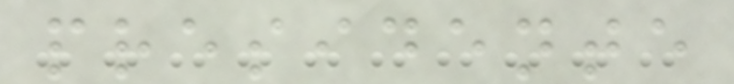presidente
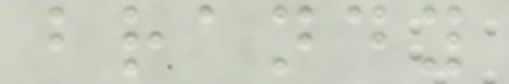brandy
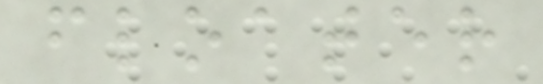floater
